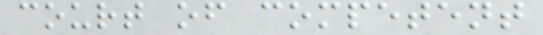court of competent
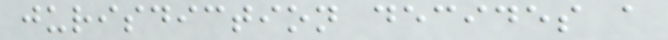jurisdiction decides a
